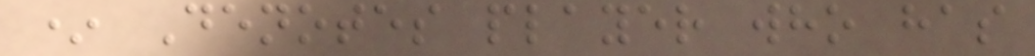* Denotes player who has
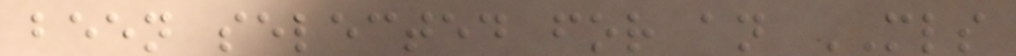been selected for an MLS
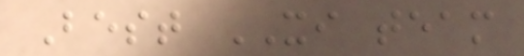Best XI team
